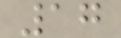17
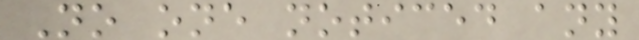No one noticed any
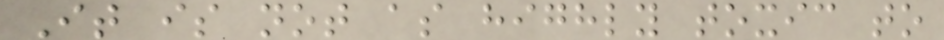It is not as highly toxic to
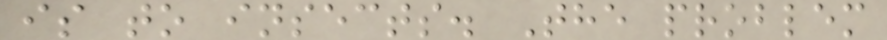is to insects. The problem
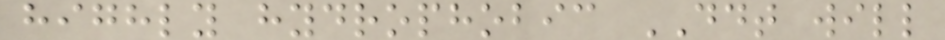highly hydrophobic DDT will
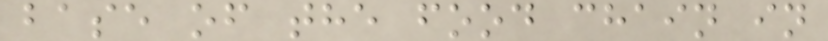base of the food chain in
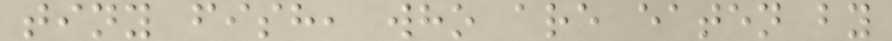tiny fish, who are eaten by
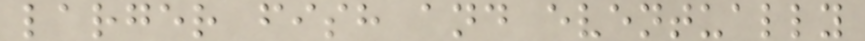larger fish and eventually
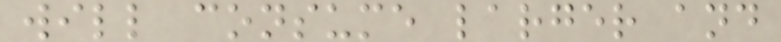will consume larger and
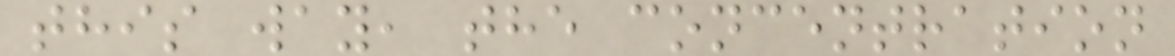this way, the concentration
